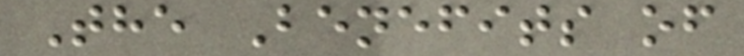The Benefits of
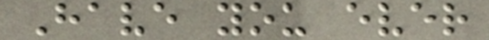Have you ever
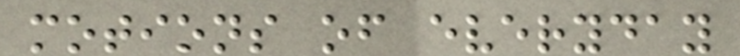motions of everyday
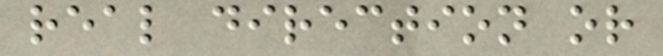real direction or
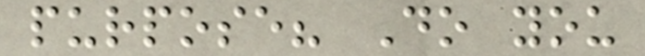purpose? Do you
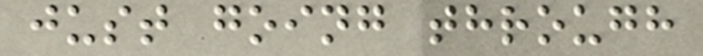just going through
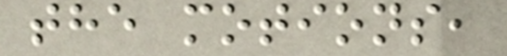the motions,
